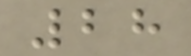28
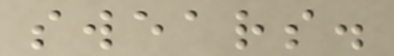swears.
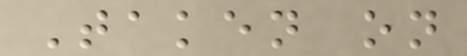Taken on
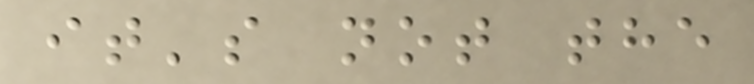it's not the
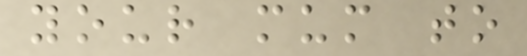your mum to
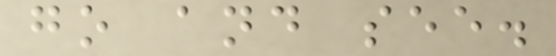go and see.
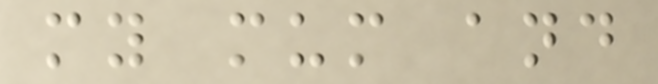my mum and
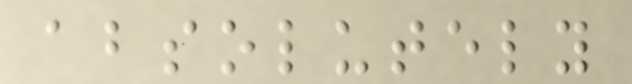absolutely
